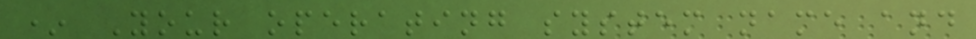* Your operating system name and
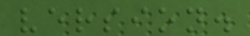version.
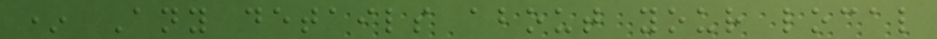* Any details about your local
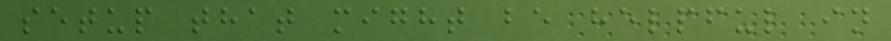setup that might be helpful in
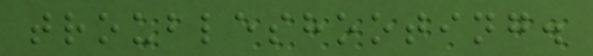troubleshooting.
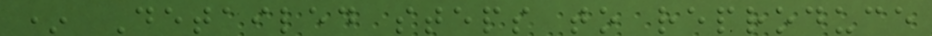* Detailed steps to reproduce
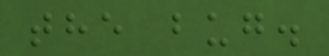the bug.
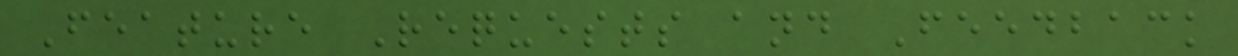Feature Requests and Feedback
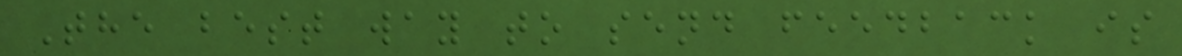The best way to send feedback is
